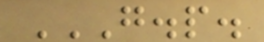G.P.
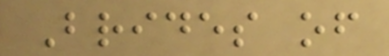Brides of
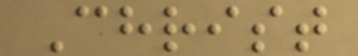Christ
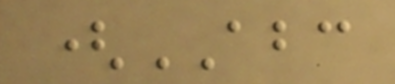(ABC
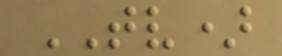TV)
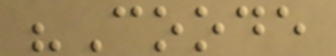"Coode
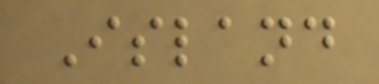Island
